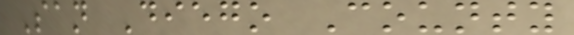San Diego County
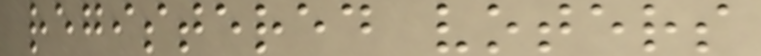registered voters
